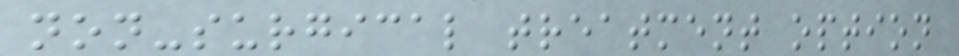non-surgical treatment option
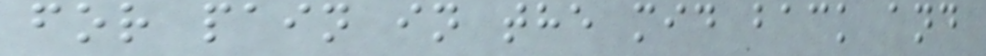for pain in the mid back and
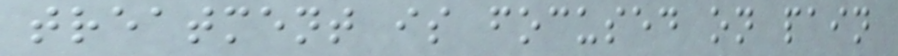treatment is focused on pain
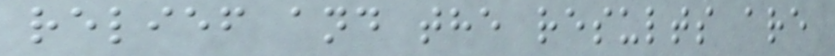relief and the results are
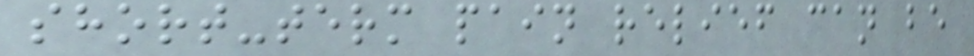short-term pain relief can be
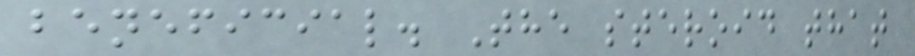beneficial. The steroid that
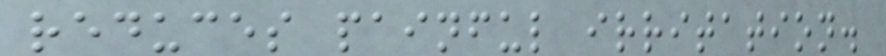reduces painful irritation.
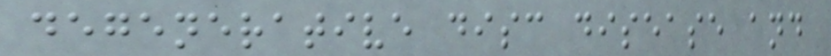degenerative disc disease and
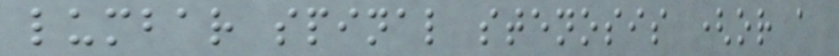lumbar spinal stenosis (or a
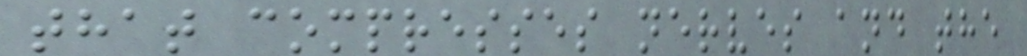that compresses nerves and the
